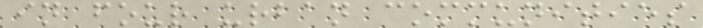in four urban communities
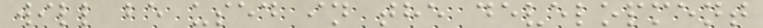will be used in the development
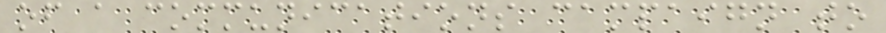of a communications campaign to
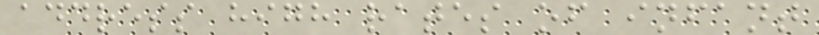address high rates of infant
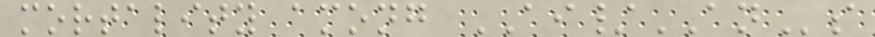mortality among AI/ANs
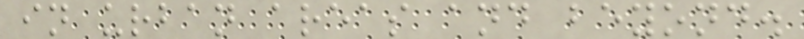in urban areas and beyond.
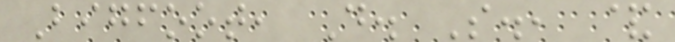Bigfoot, D. S., &
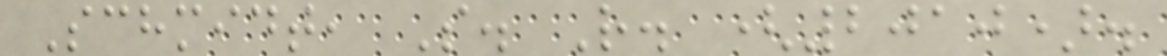Schmidt, S. R. (2010).
